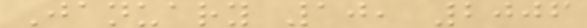January 10, 2006
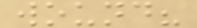wound?
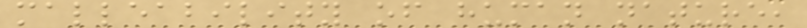malleability of human nature,
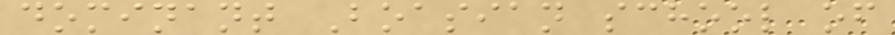dominant Boasian school of
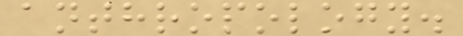anthropology.
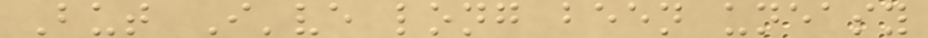But I've long been uneasy
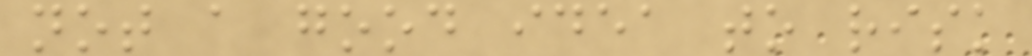not a good idea to risk
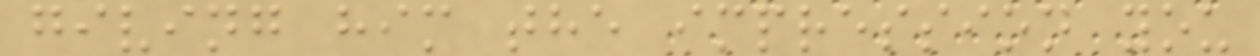giving him the impression you
